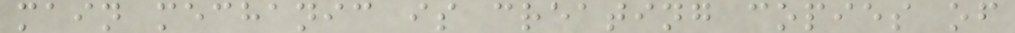main mechanic is creating copies of
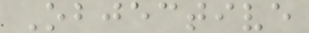Objective
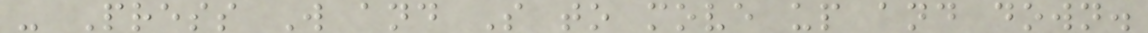- Press W and S to move up and down.
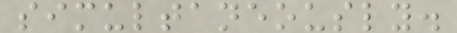simultaneously.
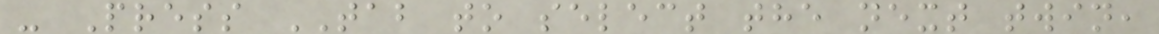- Press TAB to select the next twin,
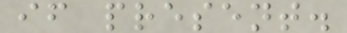if present.
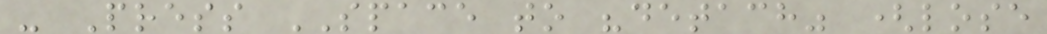- Press SPACE to "detach" (lose
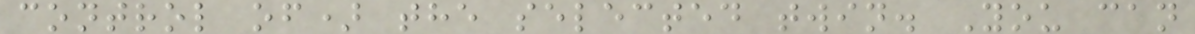control of) the selected twin. You can
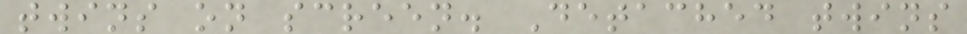twins on screen. Detached twins
